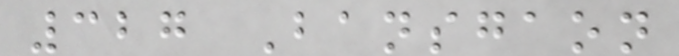327 Bansgaon
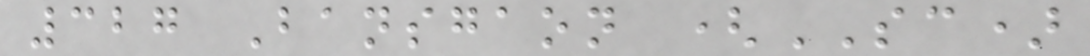327 Bansgaon (SC)
